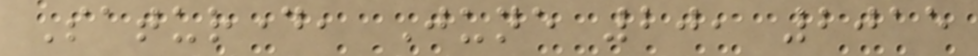Saturday, June 20, 2015
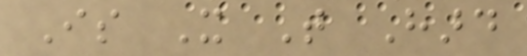Is It That Hard
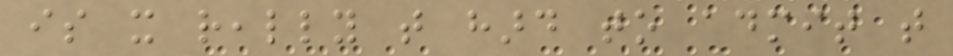is it really that hard to admit that
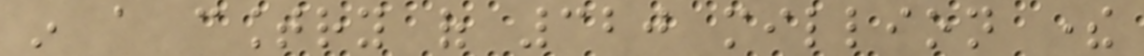in a country of 320 million there
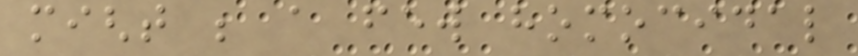might be a few homocidal
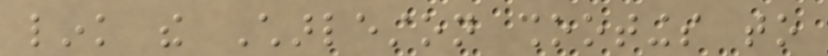link the Charleston shootings to
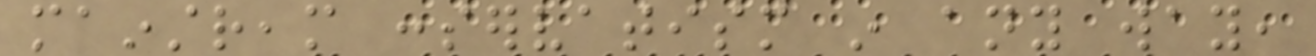mainstream conservatism in any way,
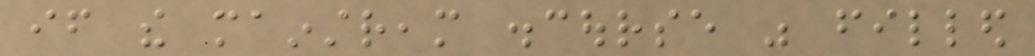if the mainstream discourse was filled
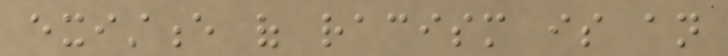existence of racism is an
